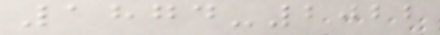1874-2022
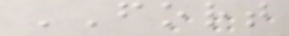FORT
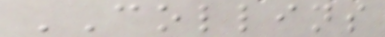COLLINS
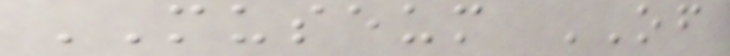MUSEUM OF
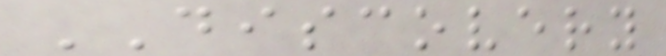DISCOVERY
